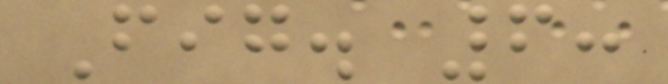Fig. 6:
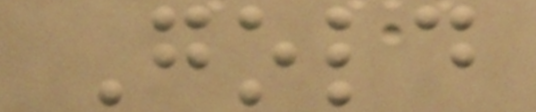Gold
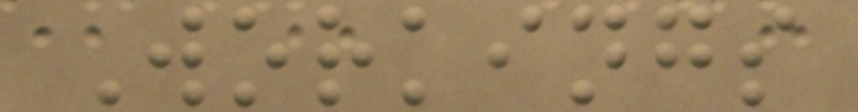Workings
